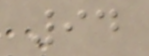94
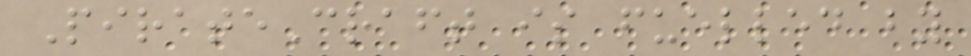PirateCraft is fuelled by
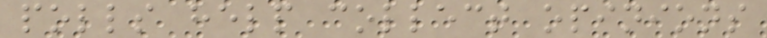polls help collect opinions
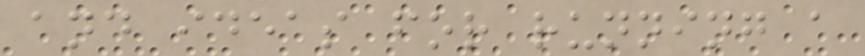and ideas for running a
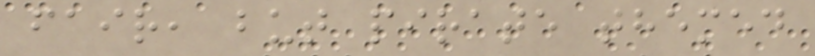fair, but pirate themed
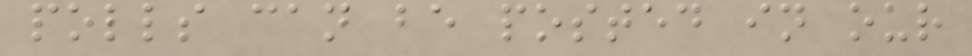polls can be posted in our
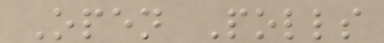Open Polls
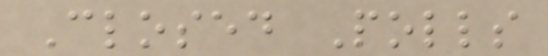Closed Polls
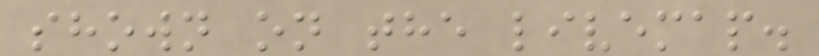shown on the livemap.
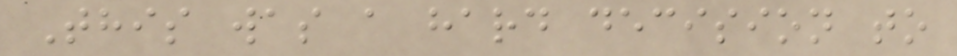This was a hard decision to
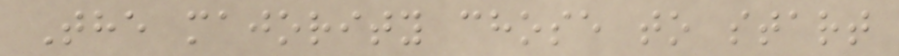The majority chose to start
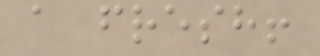a fresh!
